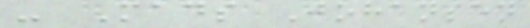- Mads Johansen
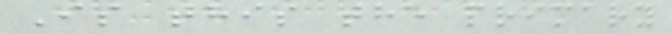Is this the primary
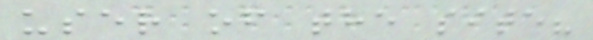user of the site?
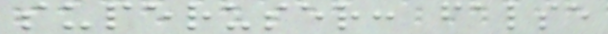superuser: false
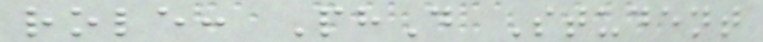role: PhD Student
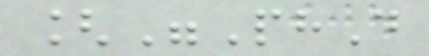["PhD
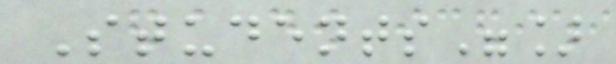Students"]
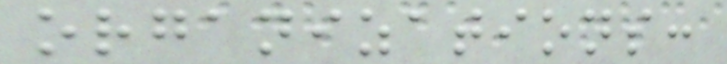organizations:
